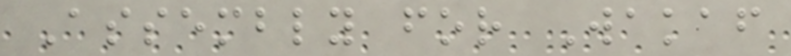Assembly for Wakaf
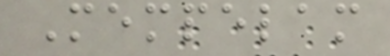Mempelam
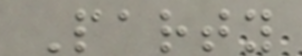Party
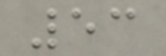53
